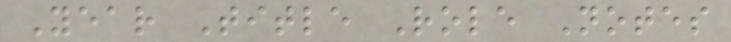Year Title Role Notes
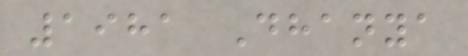1981 Dhanya
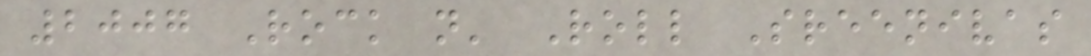2007 Rock n' Roll Sreenivas
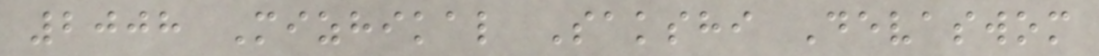2008 Mizhikal Sakshi Devaswom
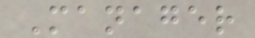Manager
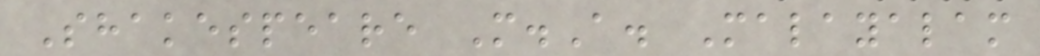Shakespeare M.A. Malayalam
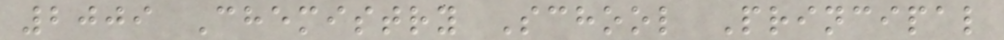2009 Chemistry School Principal
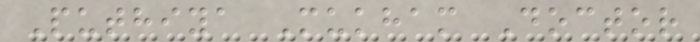Puthiya Mukham Doctor
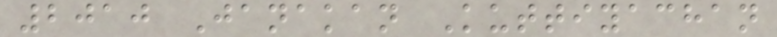2010 Janakan Kuttiyachan
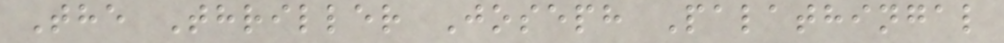The Thriller Joseph Palathingal
